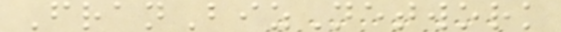FranBizNetwork
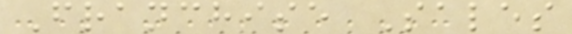Franchise Sales
